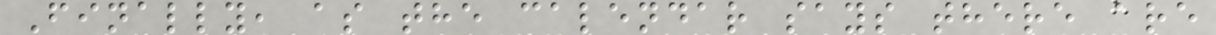Finally, as the calendar says there are
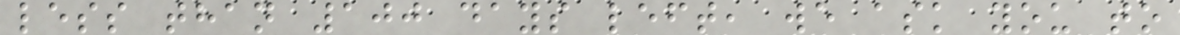less than 100 days left, we ask you to
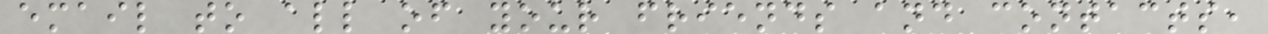email to all of your friends and contacts,
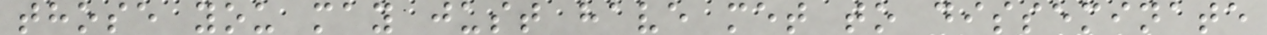those you may just have met to disseminate
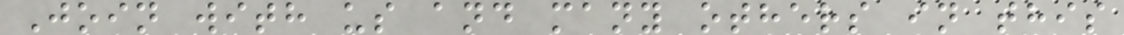Join with us and many others in this
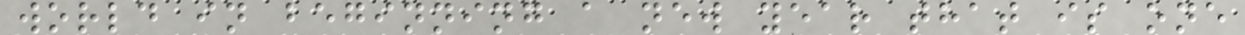world in beginning a new year that is one
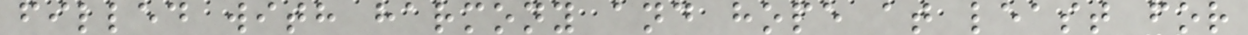filled with harmony and hope at least for
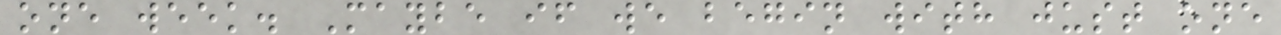one week. Maybe if we begin with just one
